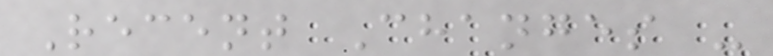Recent Changes -
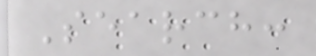Search:
